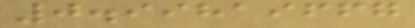0.99819667
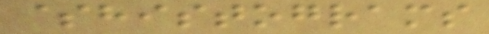$histograms
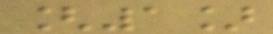[1]
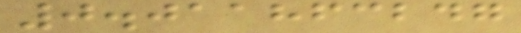0.011863247
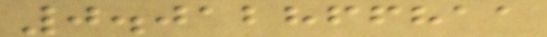0.012866811
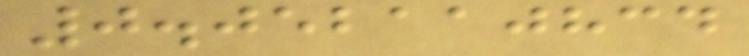0.052110834
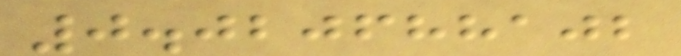0.020688102
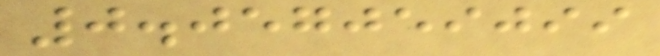0.057059099
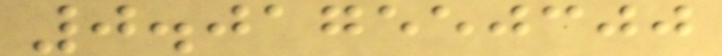0.017550300
